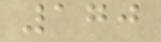170
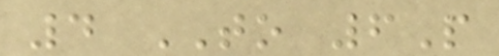4 TO 6P
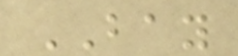BAY
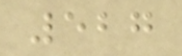527
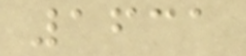1631
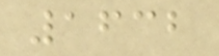1632
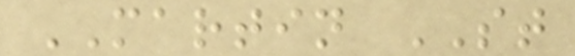MARTIN ST
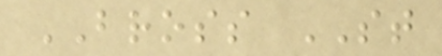BROSS ST
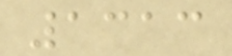1313
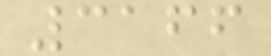3166
